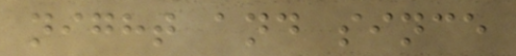night and since
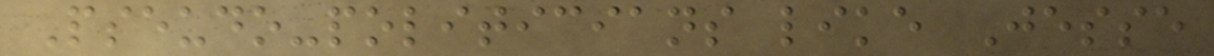Pseudo-politicians like Jesse
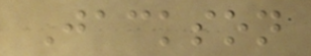Jackson
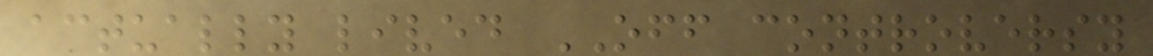actually lived OFF controversy
